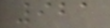921
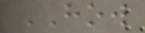HOW
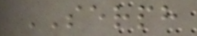SERPH
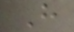H
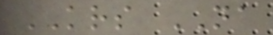KRS NA
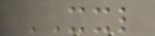XXL
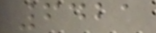6421
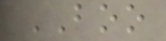BOO
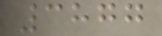3877
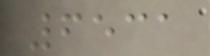6531
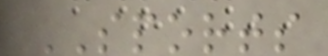SPORTS
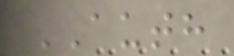AUTH
